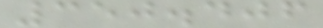350.406
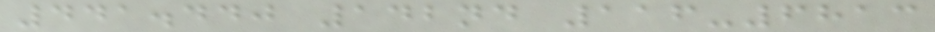441.440 142nd 116-6813
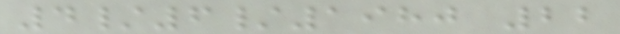4/6/1980 22
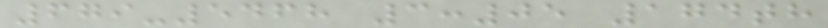679-5468 3:05 174th
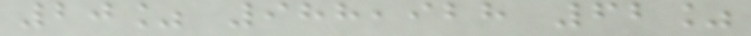20% 988,928 62%
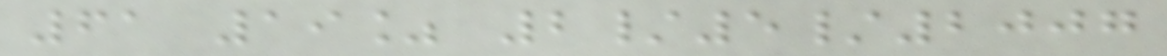61 19% 2/5/2007
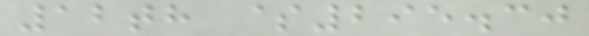12th $295.30
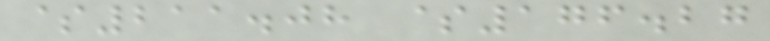$211.08 $176.27
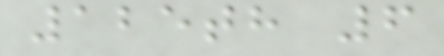125th 6
